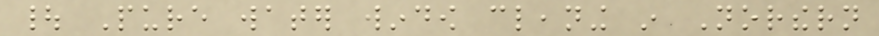| Pure water window cleaning in Northern
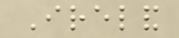Ireland
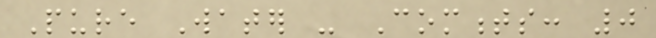Pure Water - Comments: 0
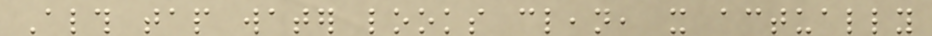Although tap water looks clean, it actually
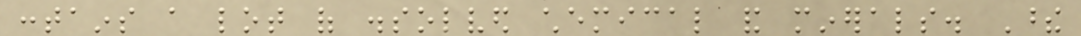contains a lot of dissolved chemical and minerals. These
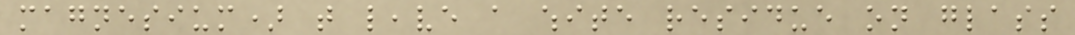magnesium) that leave a white residue on glass
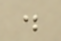.
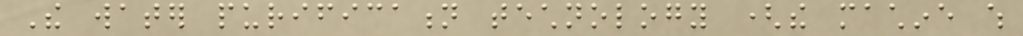The water purification technology (the machine which
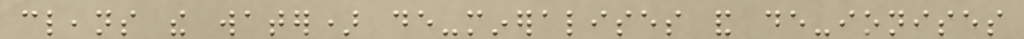cleans the water) de-mineralises and de-ionises
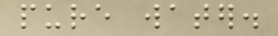pure water.
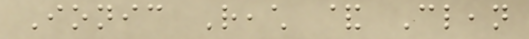Ionic Reach & Clean
